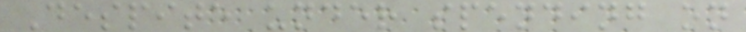Despite under spending on
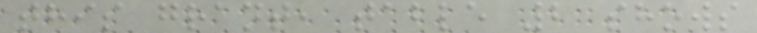this grant, table 2 shows
